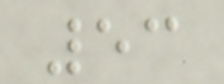53
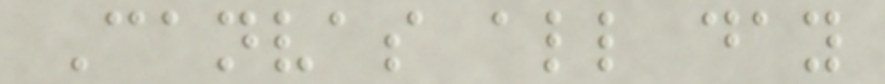Canvas all day
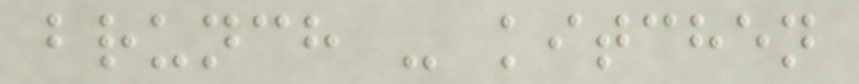brunch - kitchen
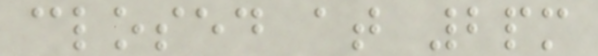closed at 2pm
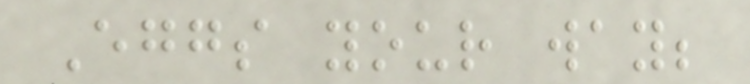Eggs your way;
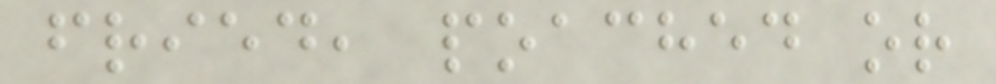fried, poached or
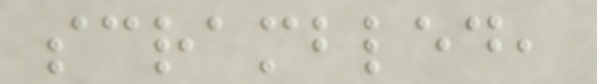scrambled,
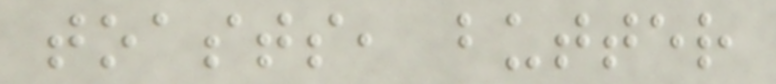toasts, butter
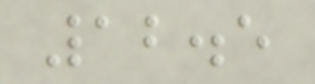12.5
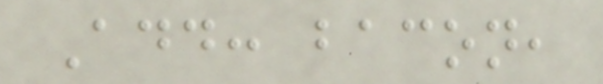Add: bacon,
